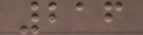216
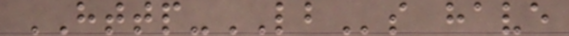HTTP-LBs have
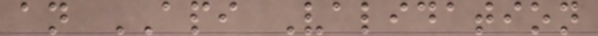an API Validation
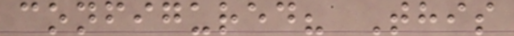configured? This
